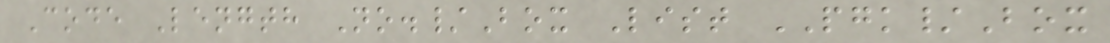Code Length No./Box List PGK/Box
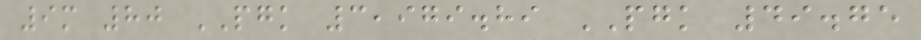9m 80 PGK 3,979.89 PGK 49.75
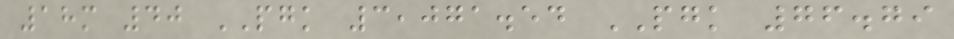18m 40 PGK 3,071.54 PGK 76.79
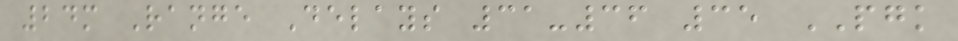24m Range Delays 31-36 35 PGK
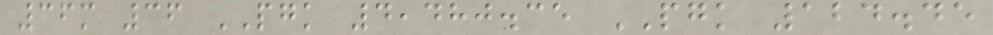36m 36 PGK 4,480.35 PGK 124.45
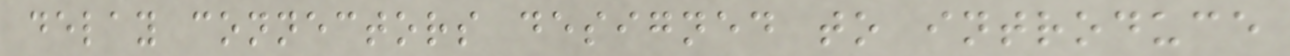delay connectors designed to introduce
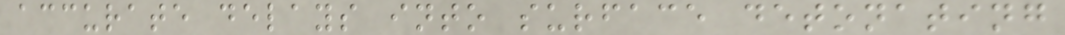accurate delays into surface detonating
